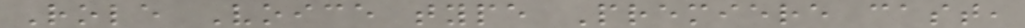Role Voice type Premiere cast,
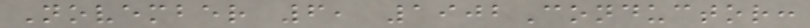November 6, 1902Conductor:
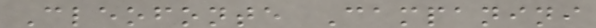Cleofonte Campanini
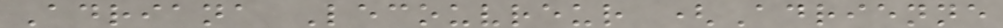Adriana Lecouvreur (Adrienne
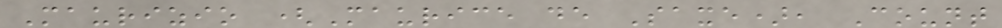Maurizio (Maurice de Saxe), Count
